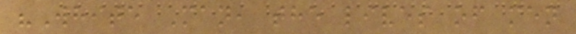"White Man, the lives of men
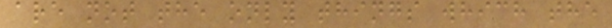are not the only things which the
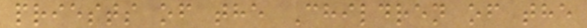priests of the Children of the
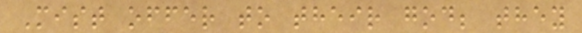Mist offer to their god; they
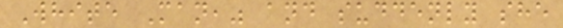White Man," and suddenly she
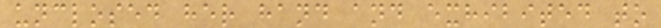unclosed her hand and exhibited to
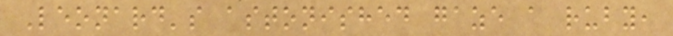Leonard's astonished gaze a ruby,
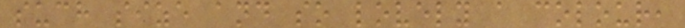such size and so lovely a colour,
